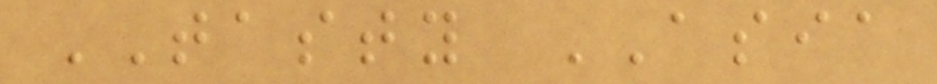TASTY ASIA
